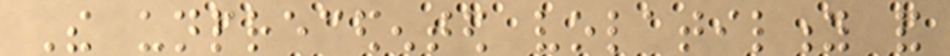The unprecedented volatility and
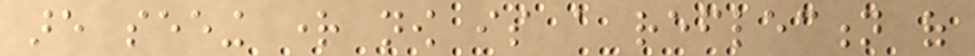are seeing right now is a reflection of
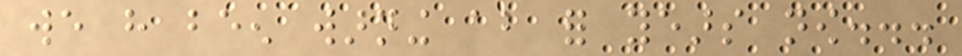we have been warning about for years now...
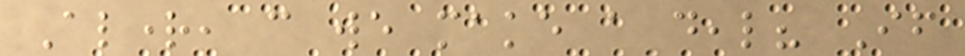Alright, can we make a deal? If
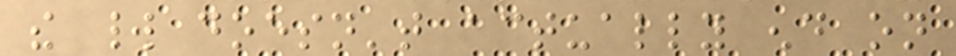the world doesn't actually end on
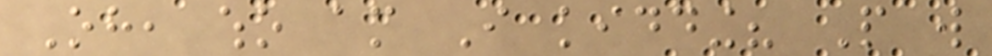Oh, who am I kidding? People will
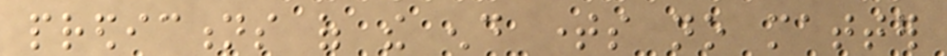predictions of the end times no matter
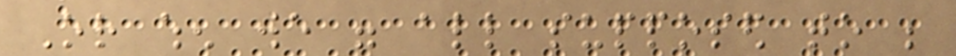Or when we were all supposed to be
